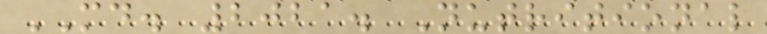MD. 2021. Nutritional
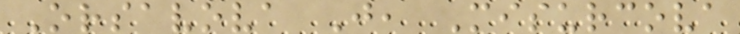Orsavova J, Misurcova
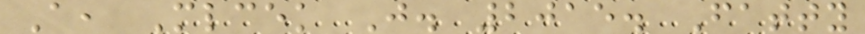A, Mlcek J. 2015. Fatty
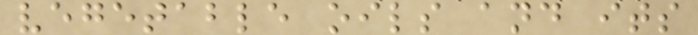vegetable oils and its
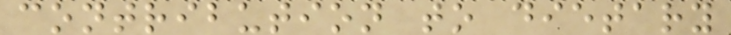contribution to dietary
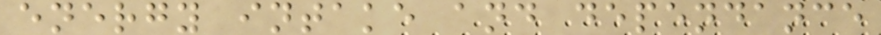energy intake and dependance
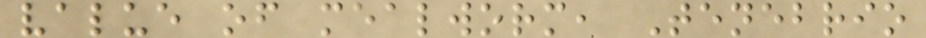value of mealworm, Tenebrio
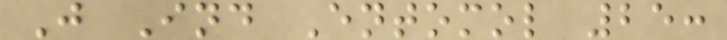J Ind Entomol 25:
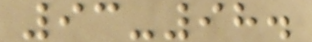93-98.
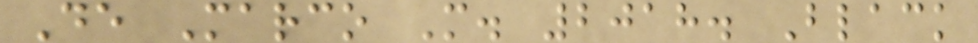De Marco M. 2018. Black
